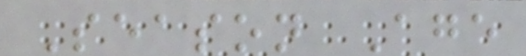Season Age
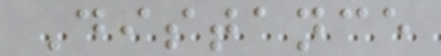Distance
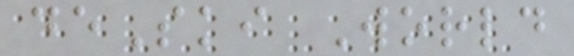deSki World
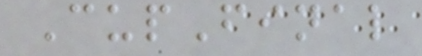CupFinal
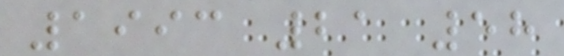1993 21 58
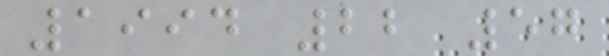1994 22 57
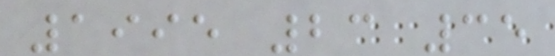1995 23 35
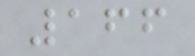166
